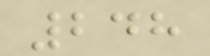248
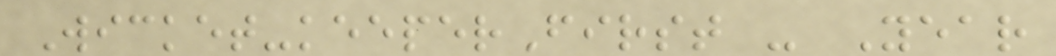Wicket-keeperFirst - Year
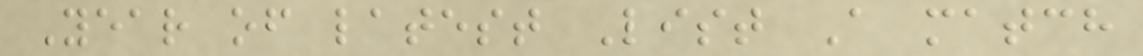Year of latest List A match
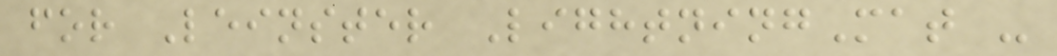for Leinster LightningMat -
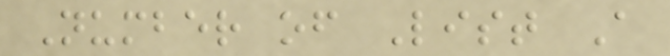Number of List A
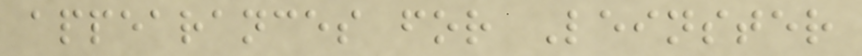appearances for Leinster
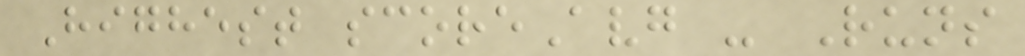Highest scoreAvg - Runs
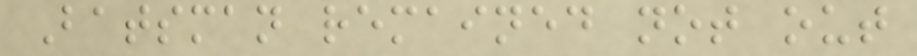Batsman remained not out
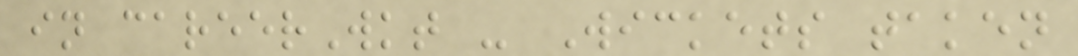in careerWkt - Wickets taken
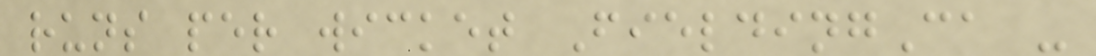runs per wicket FieldingCa -
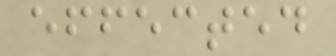effected
